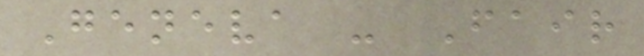Geneva - Fair
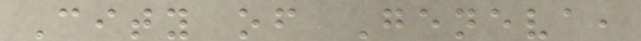City of Geneva,
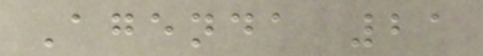Agenda 21
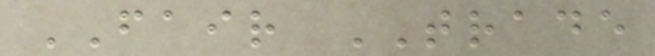FAIR TRADE
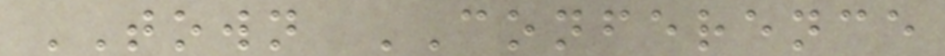TOWN CONFERENCE
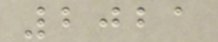2021
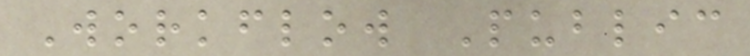Workflow Public
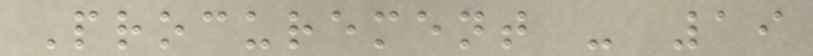Procurement - 19
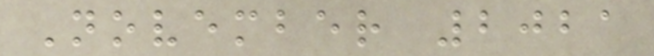November 2021
